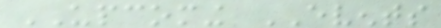UPCOMING EVENTS
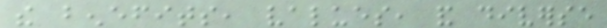the benefits, values, and diverse
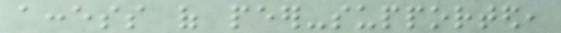access of peer-supported,
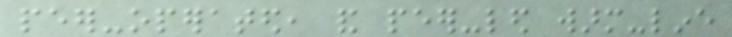peer-operated, and peer-led warm-line
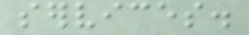services.
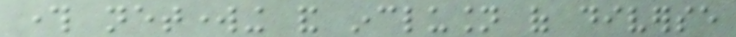through networking and inclusion of diverse
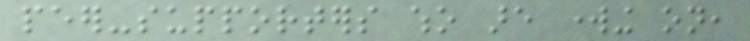peer-supporters who are working on,
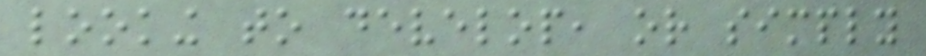looking to develop, or simply
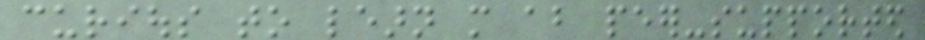curious to learn more about peer-supported
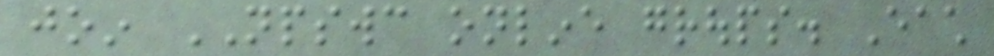join NPSWC online groups. Each
